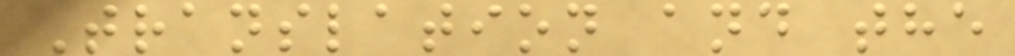Translation and the
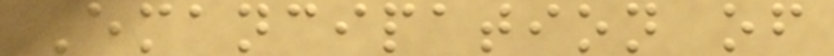Emancipation of
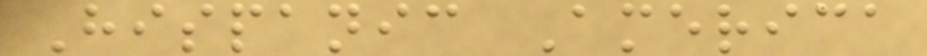Hispanic America
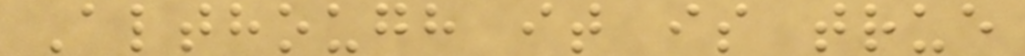Although it is true
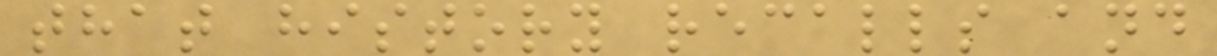that history recalls and
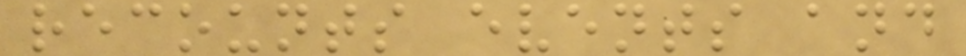recounts events and
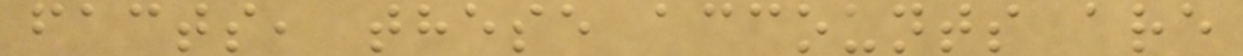facts, these accounts are
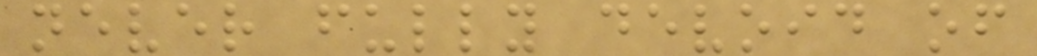never fully devoid of
